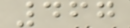467
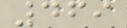469
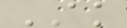AK
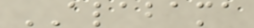ALABAMA
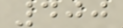400
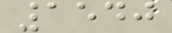1540
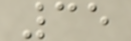35
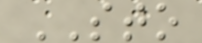STO
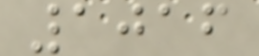1016
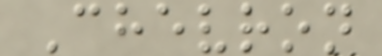Chevron
